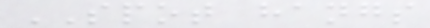SPOT hangs
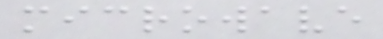microwave
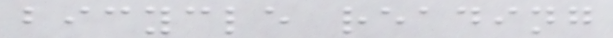bicycle reading
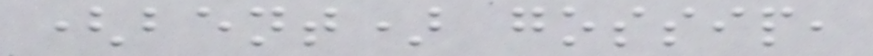(bent) gossip,
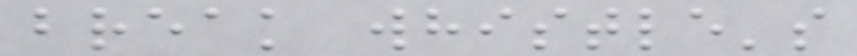break whistle's
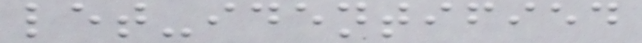let-identified
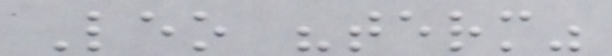Leo "term"
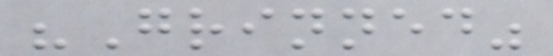"Grinned"
